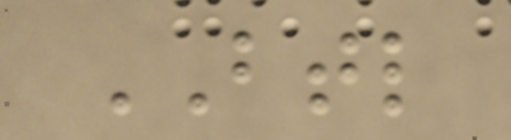BTL
